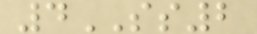4SS2
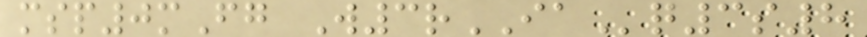msp0mFg W3rIAq3s8
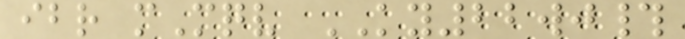ibr mMqv KY22wj#
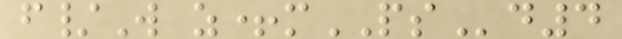f/W z+mPSd4
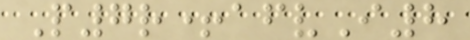P7r+afvI8
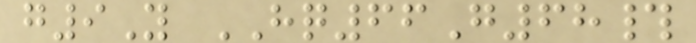g9Y HQ66G68#
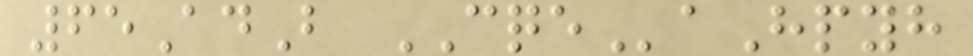65AdB CQEaHpyh
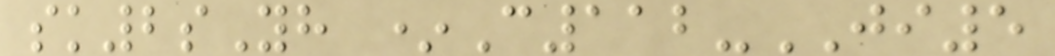sk2sYh *C112-JI5
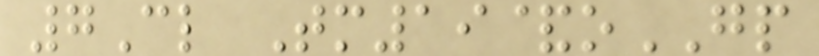7Cl Tm19&oGP
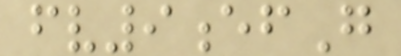fv9efG
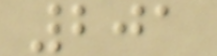201
